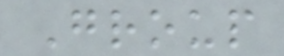Group
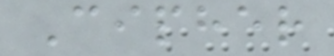Cipher
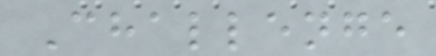Challenge
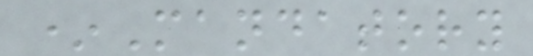*Mandatory
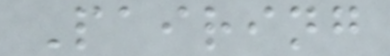Pairing
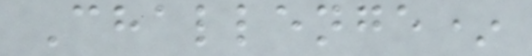Challenge*
